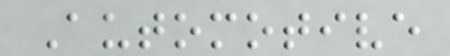Automotive
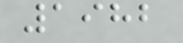1982
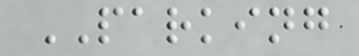PARKING
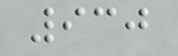930
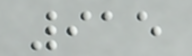915
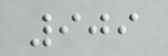909
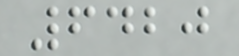6420
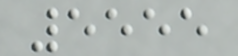5555
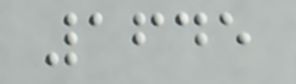1645
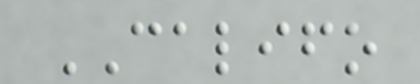CALIFO
